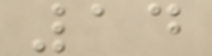14
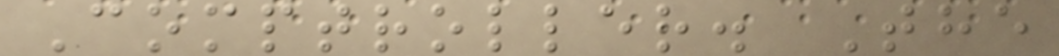Comptroller. The
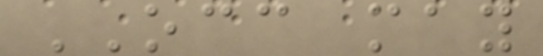OCC may
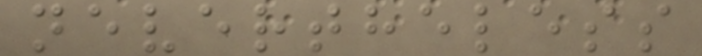nevertheless
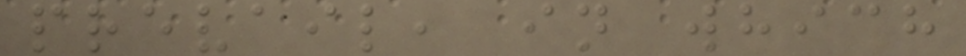prevail, in which
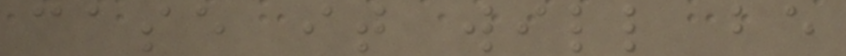case it will be
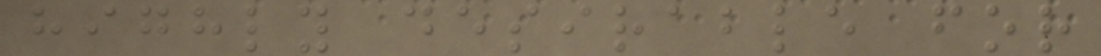highly desirable for
